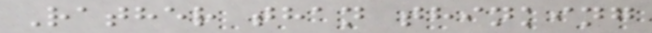Rather than thinking
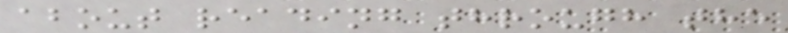about reading through the
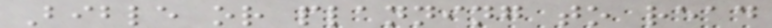Bible or planning to read
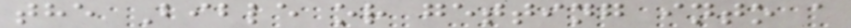the Bible or getting into a
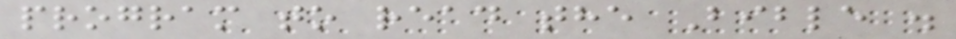program to read the Bible .
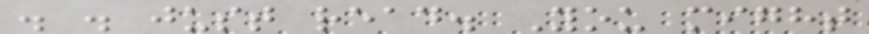. . just read. You might
